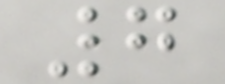7
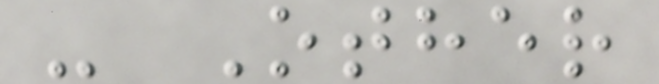- Other
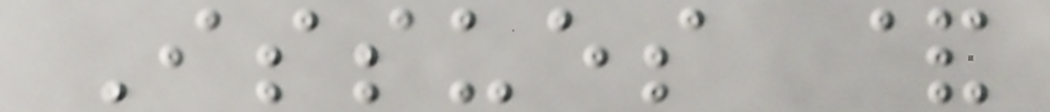Issues &
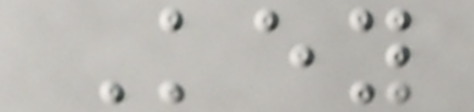Key
